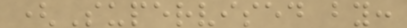(Supervised by:
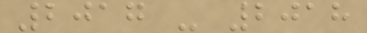2017 - 2018
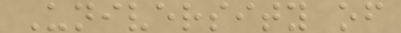University of
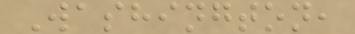Washington,
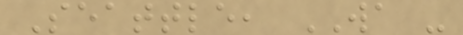Seattle, WA -
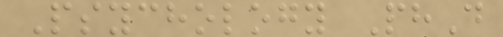Psychology PhD
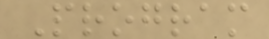Program
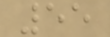55
